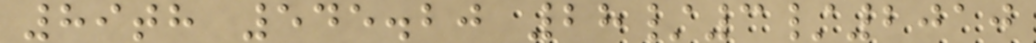89th 545.20 28/3/2010
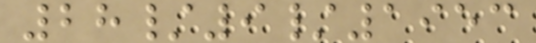28/9/1953
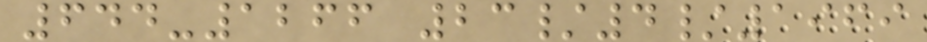644-1266 23/4/1969
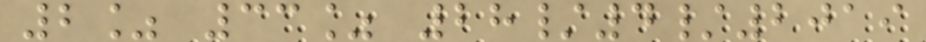2% 33% 28/4/2019
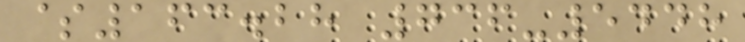$163.28 736-5448
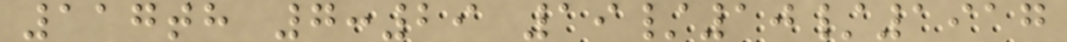117th 7:29 19/10/1917
